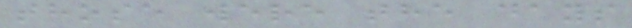those were the days
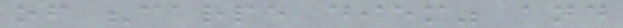of "carpe diem" and
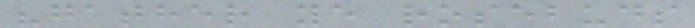"gather ye rosebuds
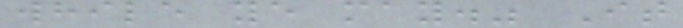while ye may." It
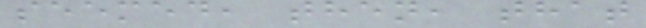seemed, then, that
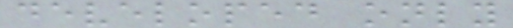developed only
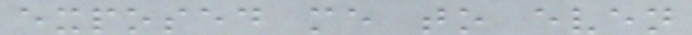exposed me to even
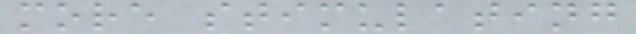more stimulating
